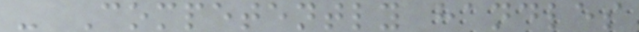- Competently handles
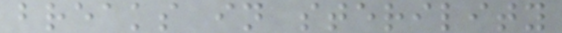breaks in sterility
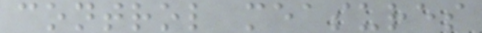control measures
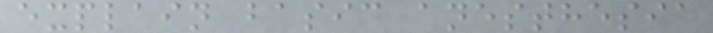explain basic anesthesia
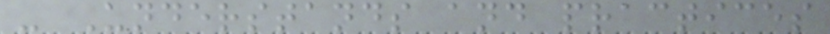- Understands and practices
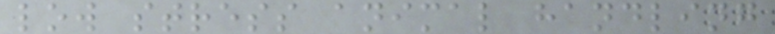low stress animal handling
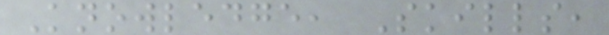Knowledge, Skills,
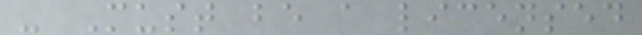- Must be a licensed
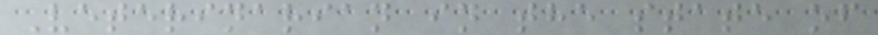Veterinarian in the state of
